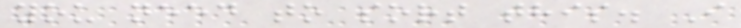you need to sort this. I
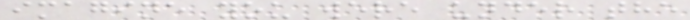imagine you were under the
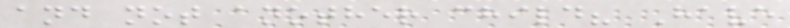and not another child? Have
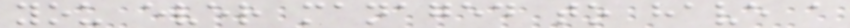you ever managed to have a
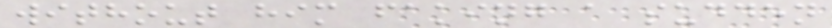without him faking a sudden
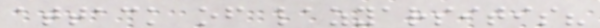attack of lazyarsitis?
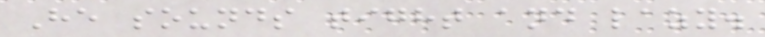He sounds tight and lazy.
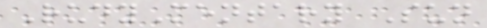RudyMentary Sun
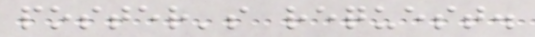poster's request.
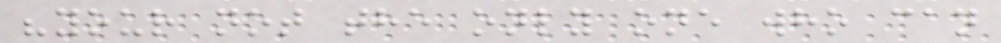"your not the only one who can
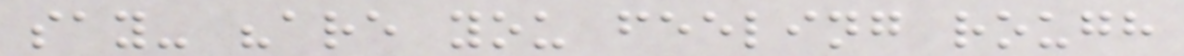say- "are you feeling rough
